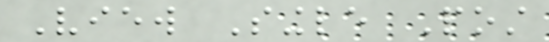View Single Post
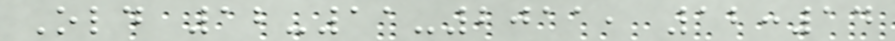Old 12-11-2011, 12:14
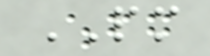PM
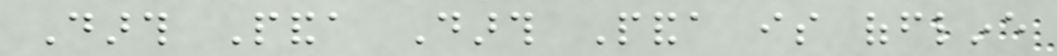Darth Panda Darth Panda is offline
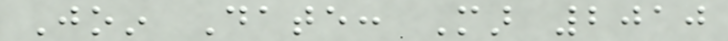Join Date: Mar 2010
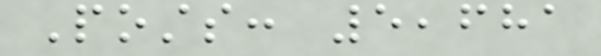Posts: 5,681
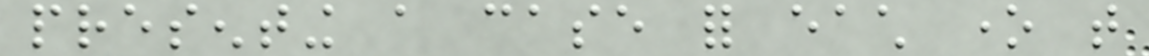presenting a case for each one that
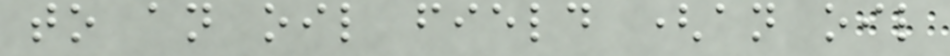to an oil field (an oil
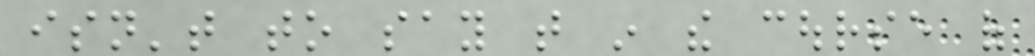isn't to say that in the course of
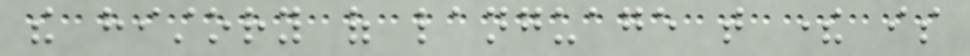the history of language that there is
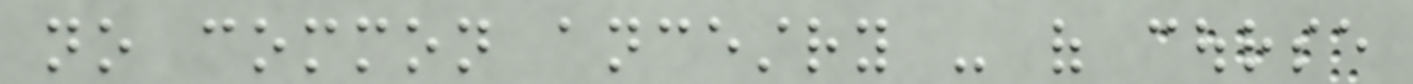no common ancestry - of course
